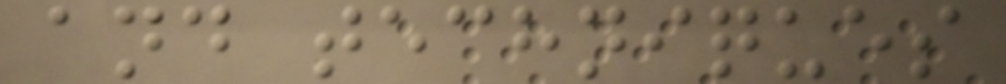and techniques
